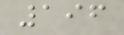196
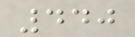440
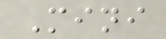Mini
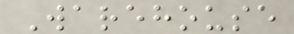Warehouse
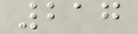217
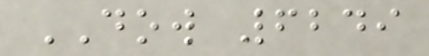DOW 6249
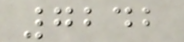7242
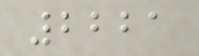2221
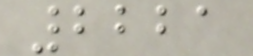2221
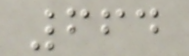664
